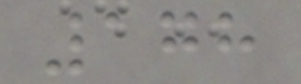178
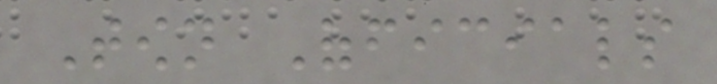Town Officials
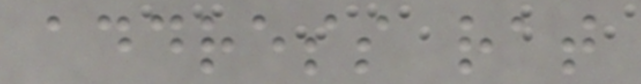address rat
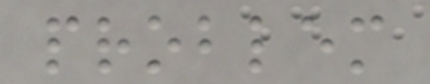problem
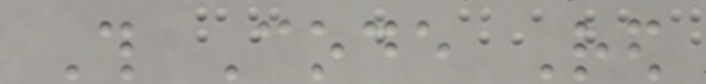This Code Red
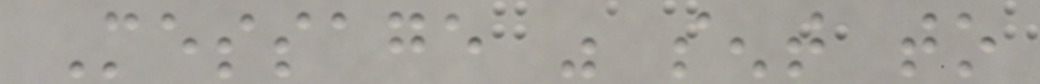Message was sent to
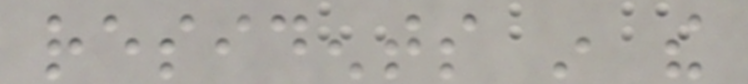residents in the
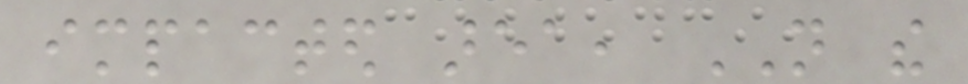impacted area, NOT the
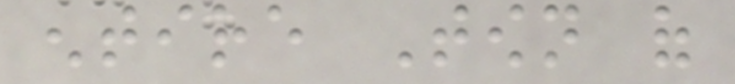entire Town of
